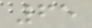65
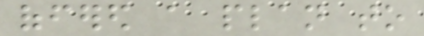offered a plan to
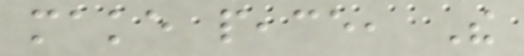make peace, The
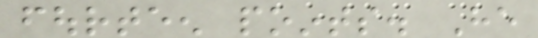fourteen points. He
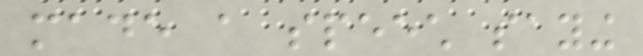made a speech saying
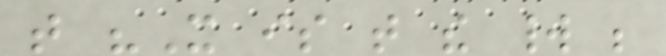that "It is that the world be
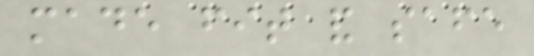made fit and safe
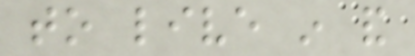to live in and
